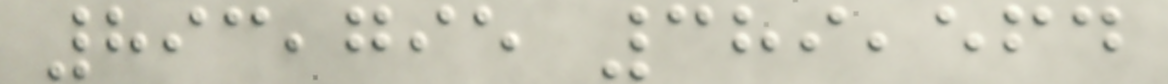893,795 389,564
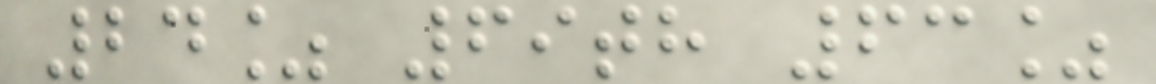24% 69th 63%
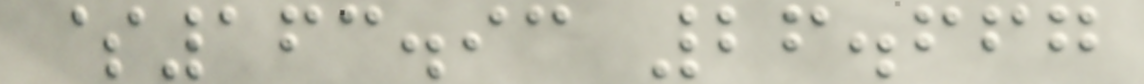$163.93 26.667
